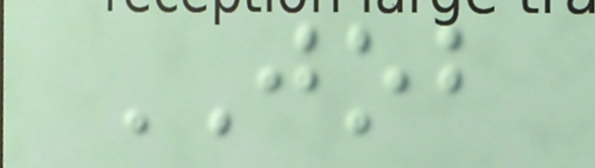JOB
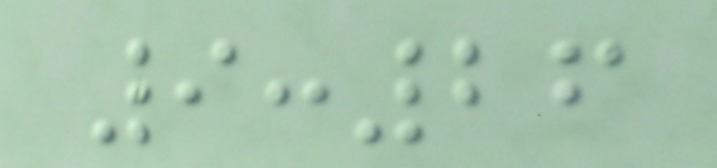9:26
